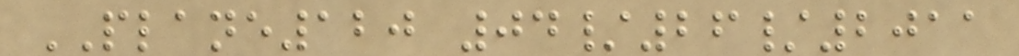PLANE120 04/26/2011
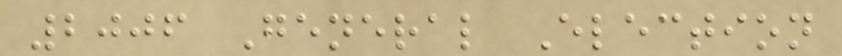2006 General Election
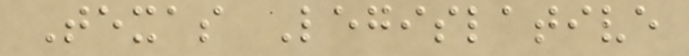Texas Legislative
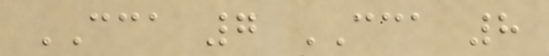CCA 7 CCA 8
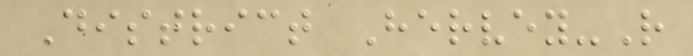District Hervey-R
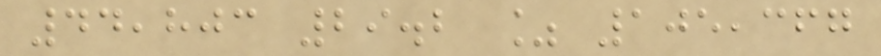44,803 29.2 % 105,367
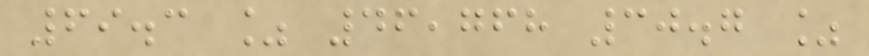69.3 % 46,768 30.7 %
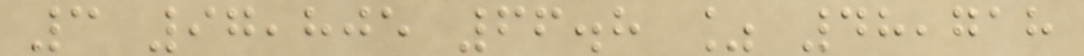3 97,805 66.8 % 48,718
